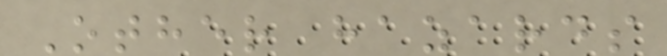Other hazards
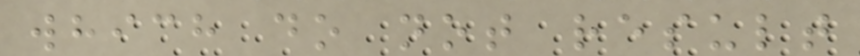which do not result
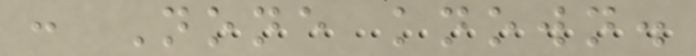: None known.
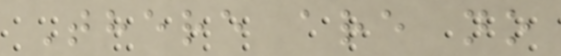There are no
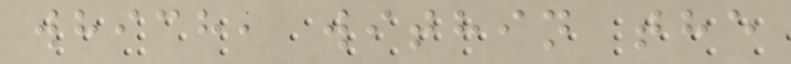which, within the
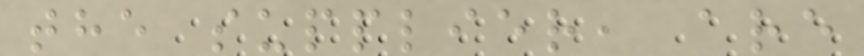the supplier, are
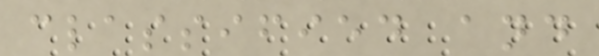classified and
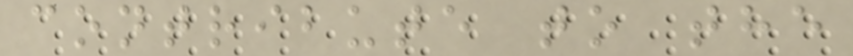contribute to the
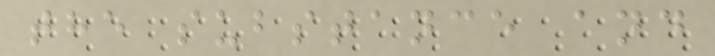the substance and
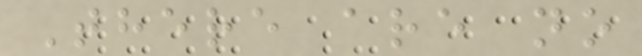There are no
